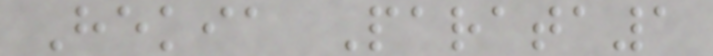Hekia Parata1
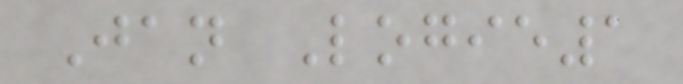Jan Logie1
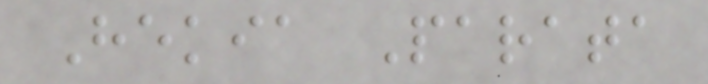Hekia Parata
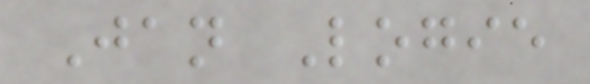Jan Logie
